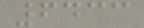6433
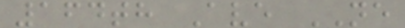164th Ave NE
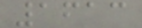1613
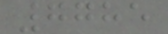7785
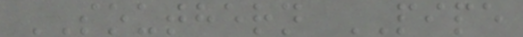SOUTHERN PIPE
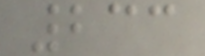233
